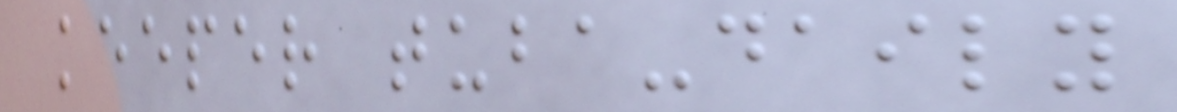keeper tuba-daily
